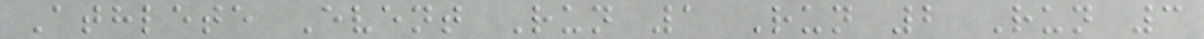Athlete Event Run 1 Run 2 Run 3
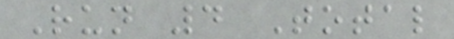Run 4 Total
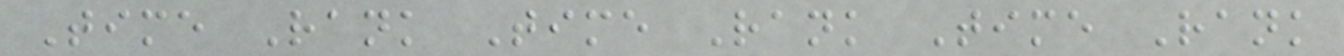Time Rank Time Rank Time Rank
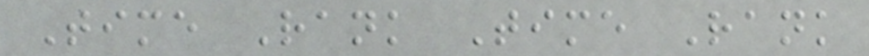Time Rank Time Rank
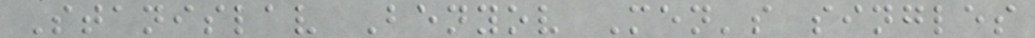Stanislav Benyov Men's singles
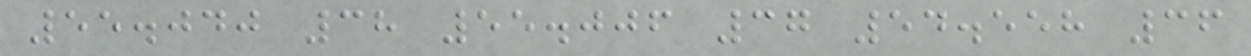55.040 38 55.006 37 54.558 36
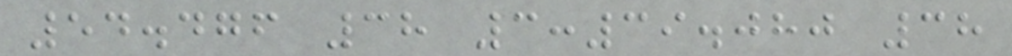54.476 38 3:39.080 38
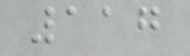117
